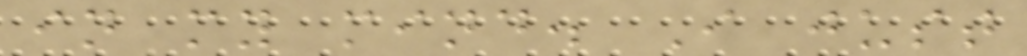in my mind. I just
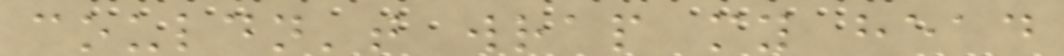couldn't wrap my head
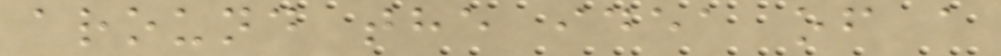around the idea of a
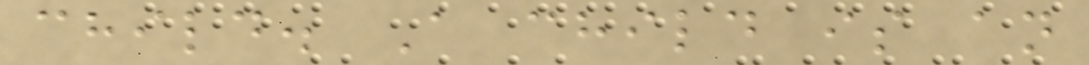child. A child is an
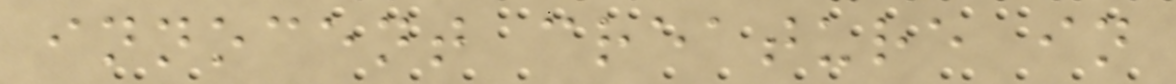innocent creature in
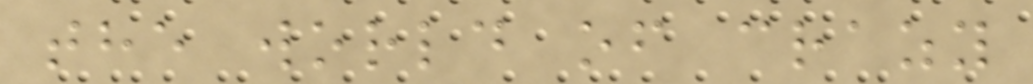the world of crazy
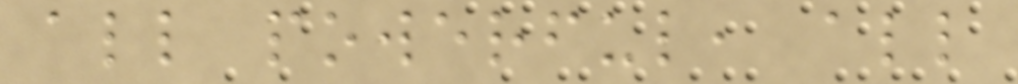all powerful, all
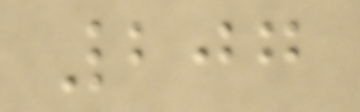207
